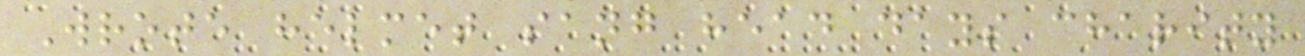Wrote helmet sang head days charity
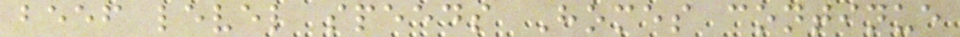beef level speeds Homes continue
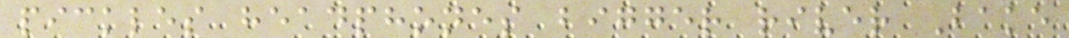pickles headphones bigger river Bake
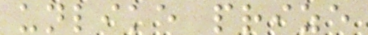unlike prize
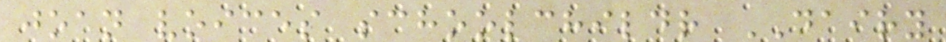joan voices schoolchildr DAIRY
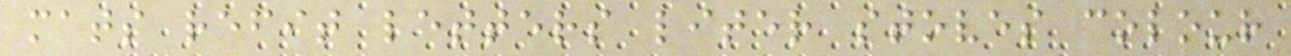mats refit letters liter stoves colour
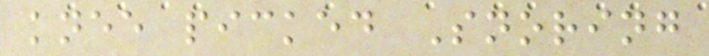knee picked Snoring
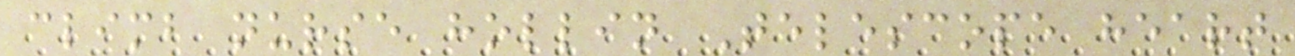climb nurse hollin Telescope heart
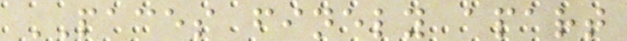PACES finely apart
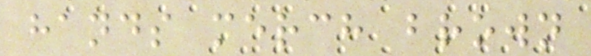hands merch brown
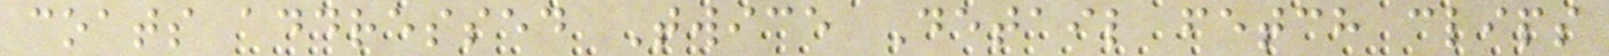coats addressed Twice Detail fetch clips
